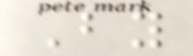By
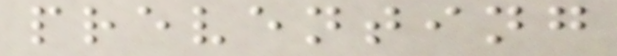preventing
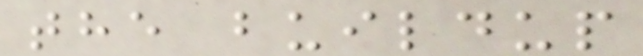the buildup
